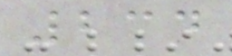234
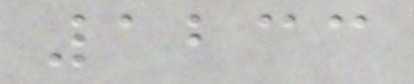1233
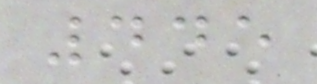445
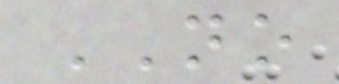NO
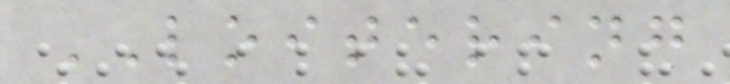LOITERING
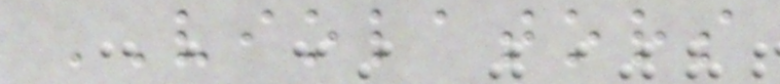VIOLATORS
